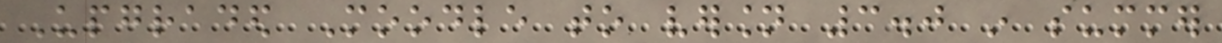Upgraded Moodle to version 3.0 in summer
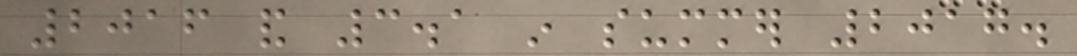2016 and 3.1 in summer 2017.
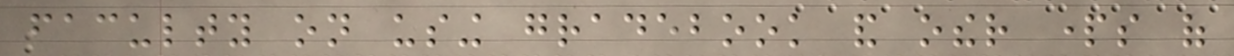faculty on using gradebook and other parts of
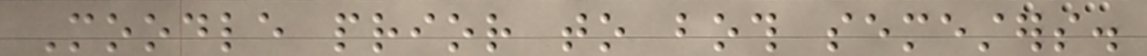Moodle prior to both semesters.
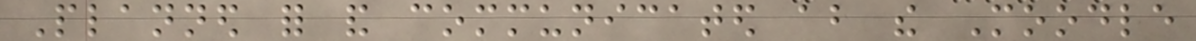Planned for and communicated about the Moodle
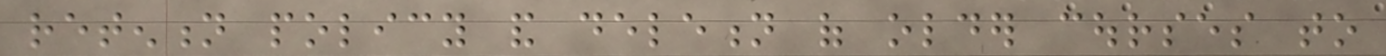retention policy and deletion of older courses to
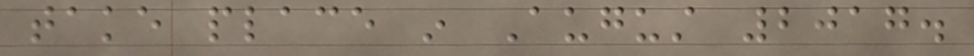take place in August 2017.
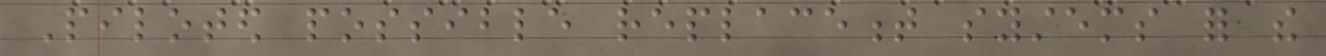Piloted possible replacement systems for the
